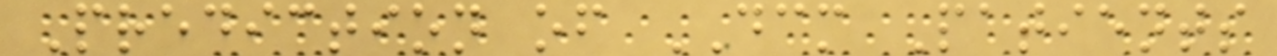Prediction of DCM Patients
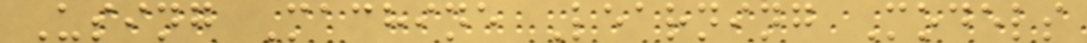Using Machine Learning Models
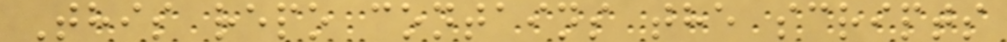This repo contains the scripts
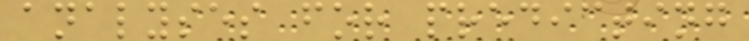analyses for predicting
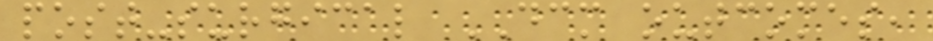post-surgical DCM outcomes,
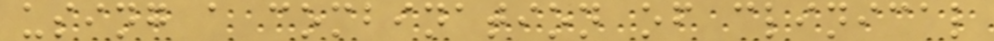using a combination of clinical
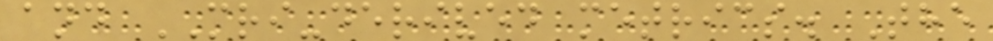and MRI-derived metrics. The
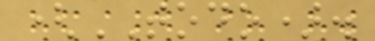(TODO).
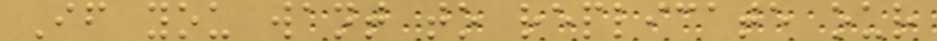If you want to replicate our
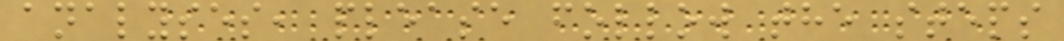analyses, please follow the steps
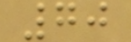70
